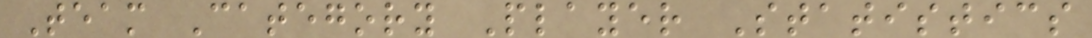Team Category Player Statistics
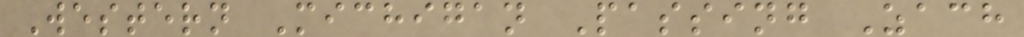Western Michigan Passing Zach
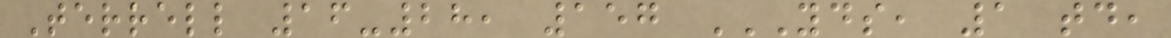Terrell 16-28, 157 YDS, 1 TD,
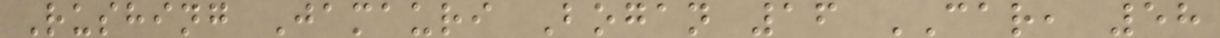Rushing Jamauri Bogan 16 CAR, 58
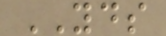YDS
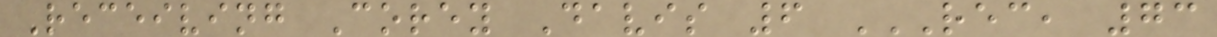Receiving Corey Davis 6 REC, 73
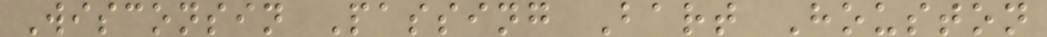Wisconsin Passing Bart Houston
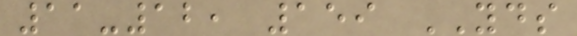11-12, 159 YDS
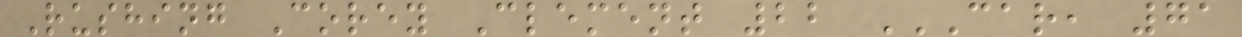Rushing Corey Clement 22 CAR, 71
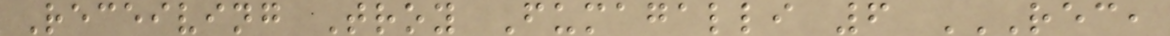Receiving Troy Fumagalli 6 REC,
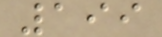199
